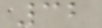32
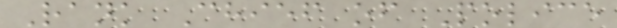Rank Chief of Police
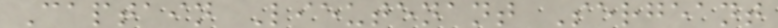Captain Lieutenant Sergeant
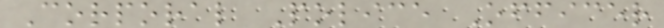Corporal Police Officer
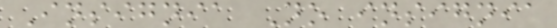Insignia No insignia
